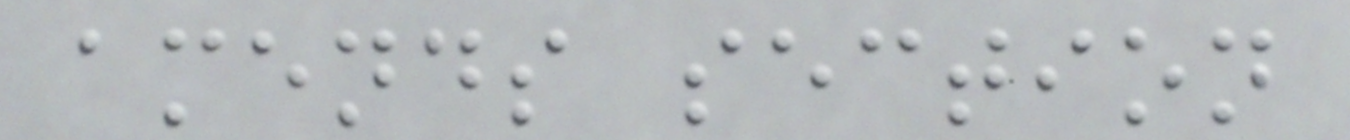amends section
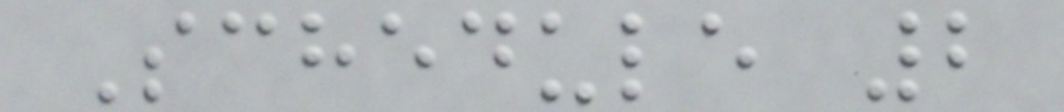Schedule 2
